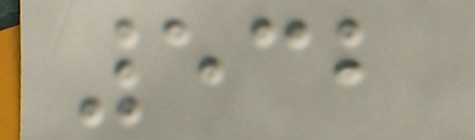532
